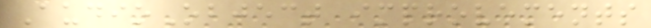AudioObject improvements
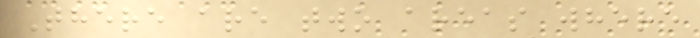There are two areas where
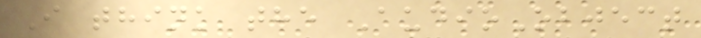I think the AudioObject
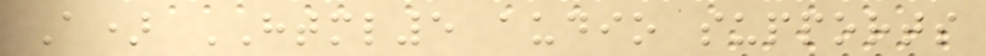A) HTML5 audio supports
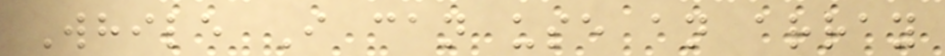While I can use an array
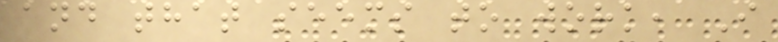and that seems to work, I
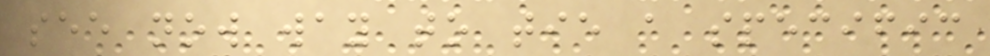see now way to tie a specific
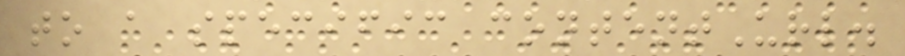to a specific contentUrl.
